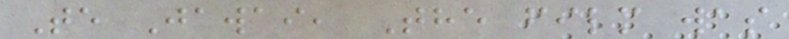Te Jawai, The film was
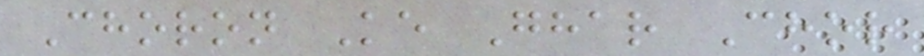Choron Ke Ghar Chor
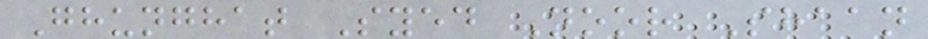Ghunghat Syed Noor Shaan
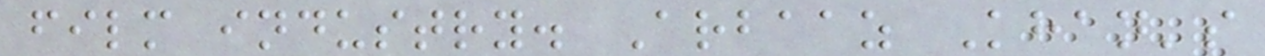film industry. Arbaaz Khan's
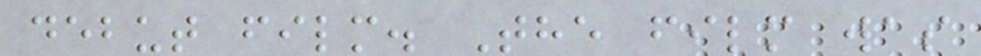debut film. The film was
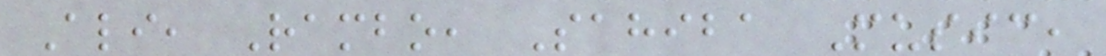Ali, Rambo, Sahiba Music,
